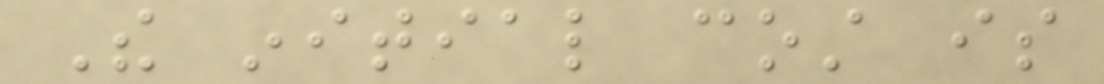The initial cost is
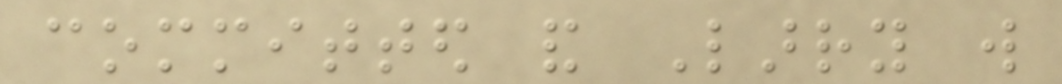committed and Larry will
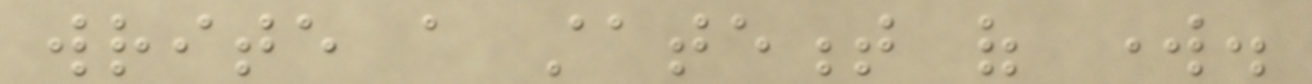write a statement of work.
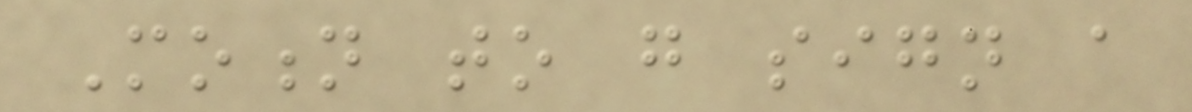Motion to go sign a
